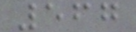567
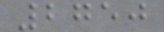2750
